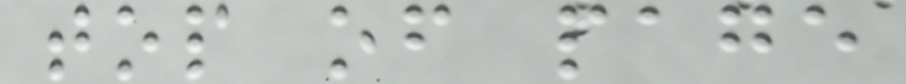top of page
